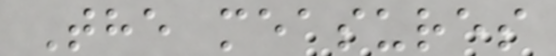The measures
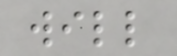will
